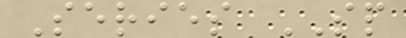Series SP
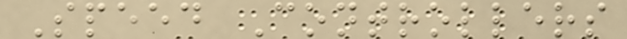Speed Controllers
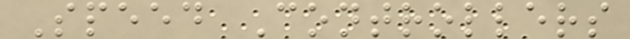Speed Controllers
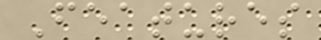Features
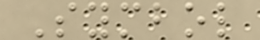Symbol
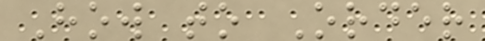How to Order
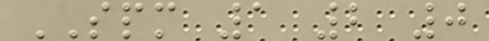SPM 1 2 0
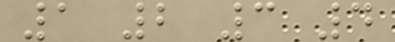1 2 3 4
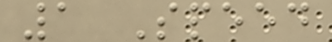1 Speed
